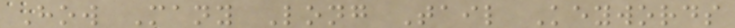How Many Long Tail Keywords
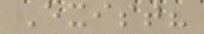Exist?
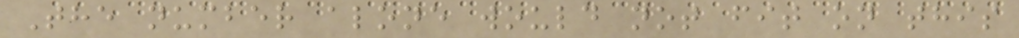The number alone would not fit on this
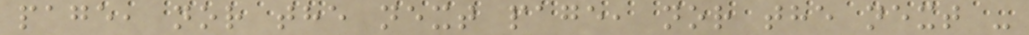page, nor the next page, nor the next -
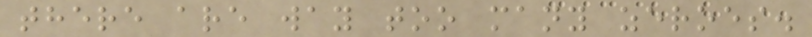there are way too many zeroes.
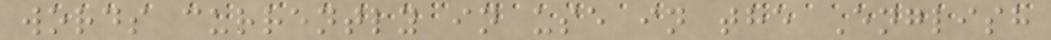words currently in use in the English
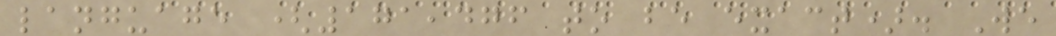language (171,476 to be exact). We
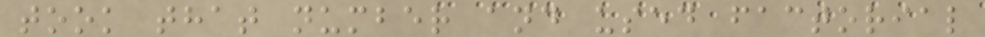took that number and used factorial
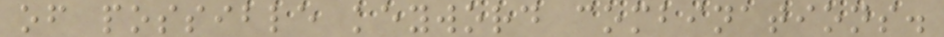of possible keyword combinations.
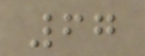67
